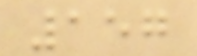157
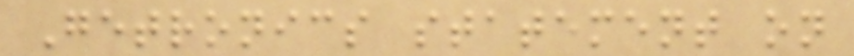Getronics statement on
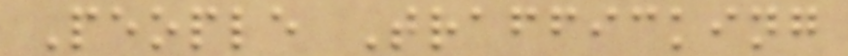People Trafficking
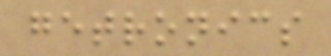getronics
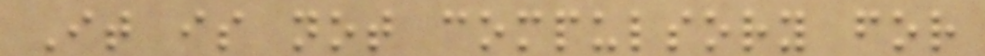It is not compulsory for
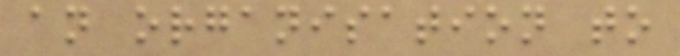an organisation to
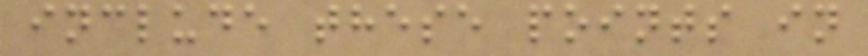include these points in
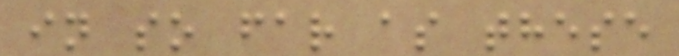in so far as these
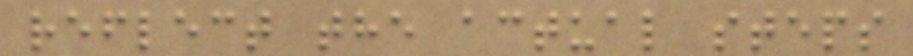reflect the actual steps
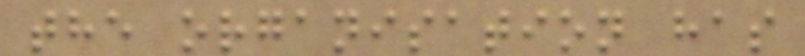the organisation has
